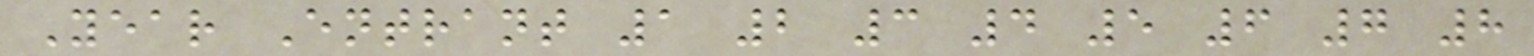Year Entrant 1 2 3 4 5 6 7 8
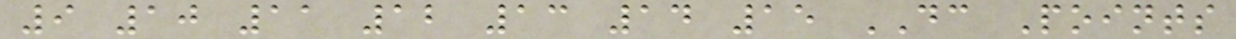9 10 11 12 13 14 15 DC Points
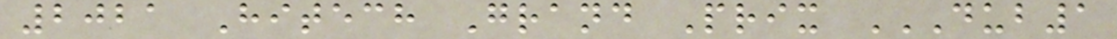2021 Hitech Grand Prix DUB1
